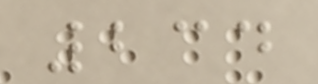234
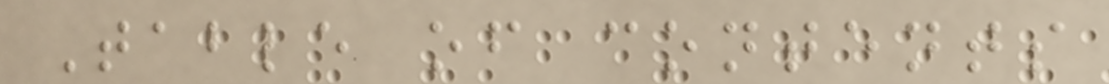Table of contents
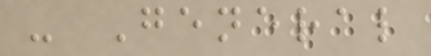- General
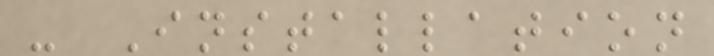- Installation
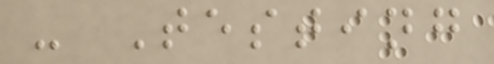- Testing
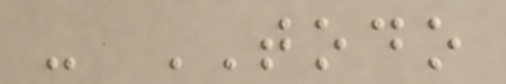- TODO
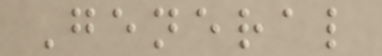General
